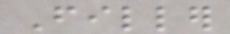Filler
